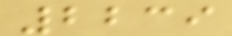2239
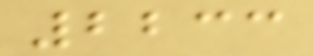2233
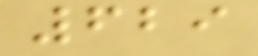629
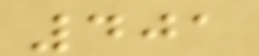401
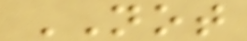NOT
